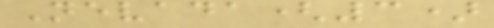Nevada(3)
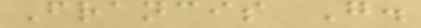Francis G.
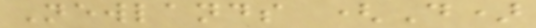Newlands (D)
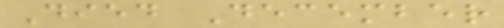Died December
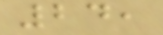24,
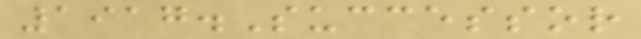1917.Successor
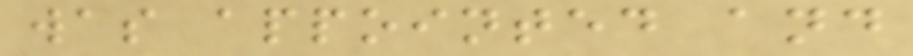was appointed and
